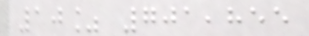10% 701,855
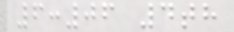6:06 4th
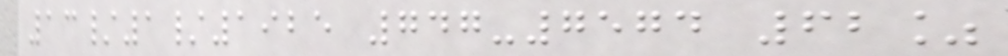13/1/1925 747-7574 62%
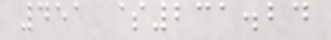451 $231.24
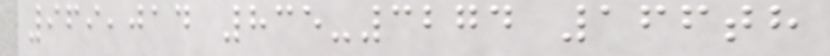969,014 835-3274 166th
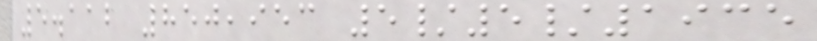5.112 850,953 5/5/1935
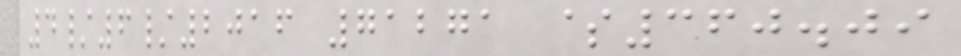4/6/2016 71271 $360.09
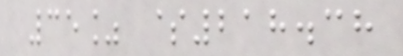35% $218.38
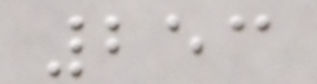253
